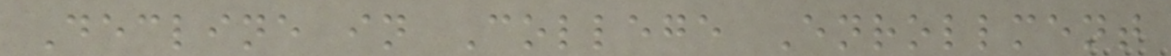Decline in College Enrollment
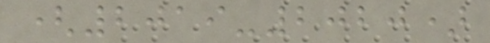(2019-2020)
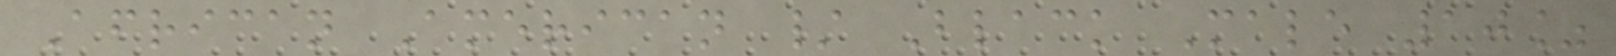African American / Black Male 10%
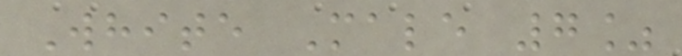White Male 7%
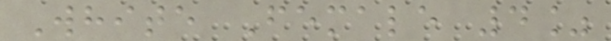White Female 4%
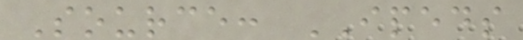Source: IPEDS
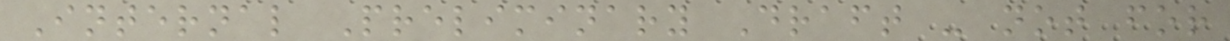Internal Preliminary Draft - not for
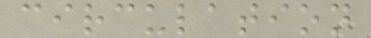circulation
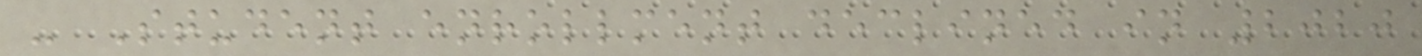- Student enrollment declined in 2020
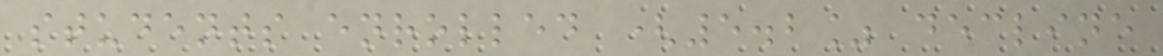students enrolled (5.2% decline
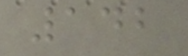142
